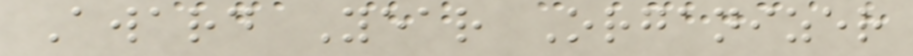Award Year Organizer
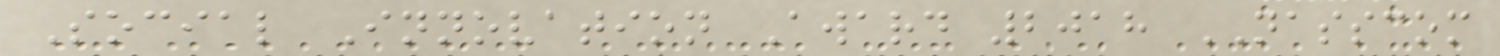Social Innovation Award 2018 NASSCOM
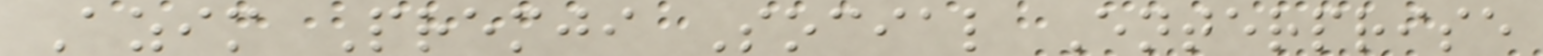Azim Premji Social Enterprise
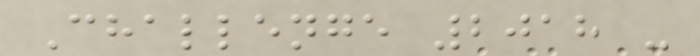Challenge 2018 -
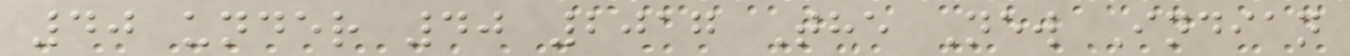40 under 40 2017 The New Indian
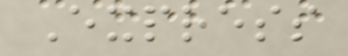Express
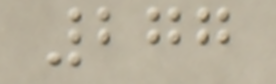277
